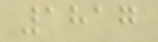1817
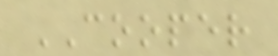COOPER
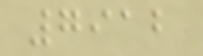7912
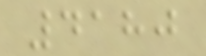4180
